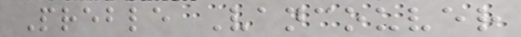Preble Vancouver
